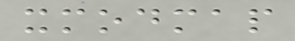xmodmap
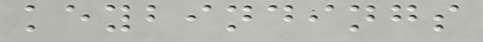keybindings
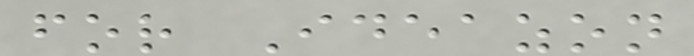for Ideazon
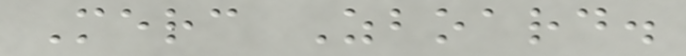Merc Zboard.
